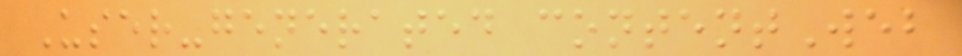User-generated contentWeb
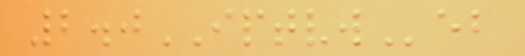2.0IPTVWeb
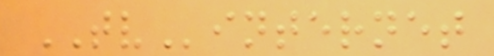TVinternet
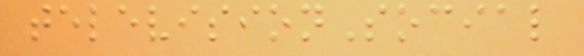televisionSocial
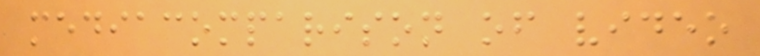mediacomparison of video
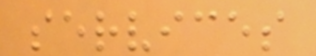services
